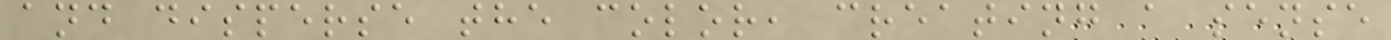and disperse the color, creating a sense
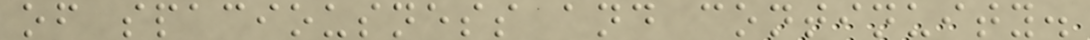of spaciousness and continuity.
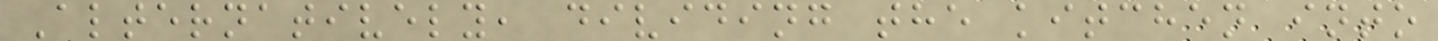Alternatively, dividing the kitchen into
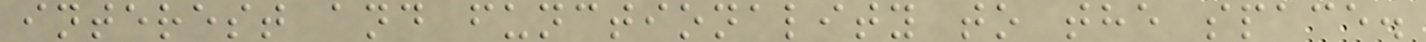interest and functionality to the space.
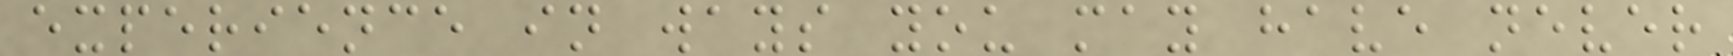experience in ways you may have never
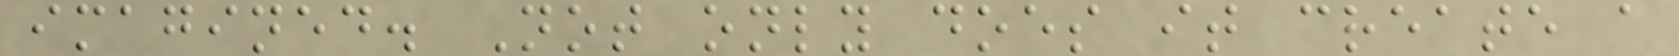imagined. Not only does it create a
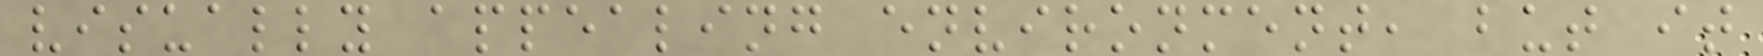visually appealing environment, but it
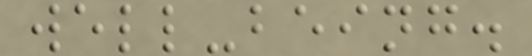well-being.
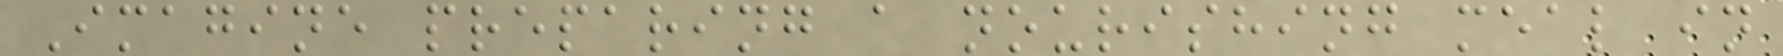Imagine preparing a nourishing meal in
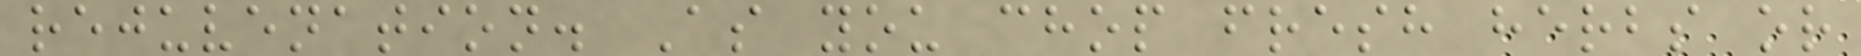rejuvenation. As you chop fresh herbs or
